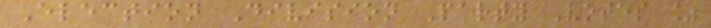Election Division Party Votes %
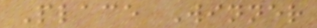Place Winner
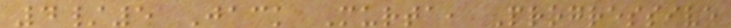4/5 Jack Murta, Progressive
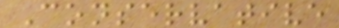Conservative
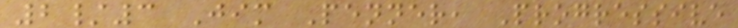2/3 Jim Penner, Progressive
